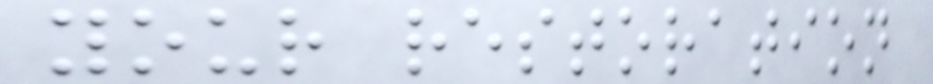your restoration
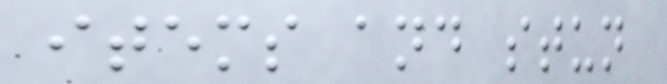items and stun
